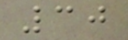30
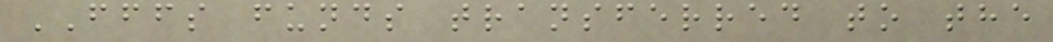FFFS funds transferred to the
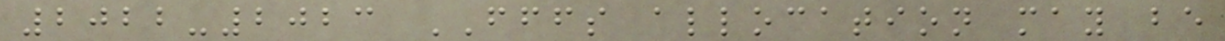2022-2023 FFFS allocation may be
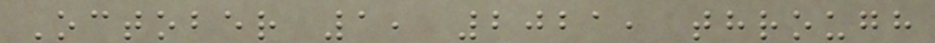October 1, 2021, through
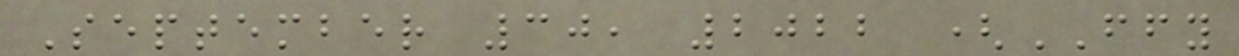September 30, 2022 (FFY
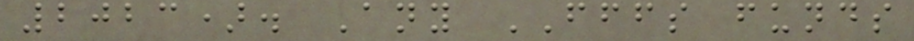2023). Any FFFS funds
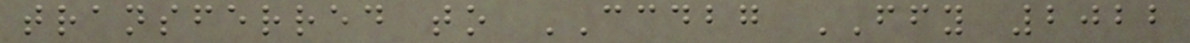transferred to CCDBG FFY 2022
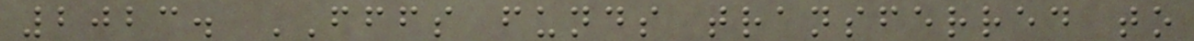2023. FFFS funds transferred to
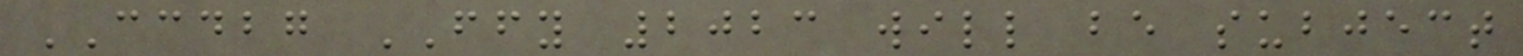CCDBG FFY 2023 will be subject
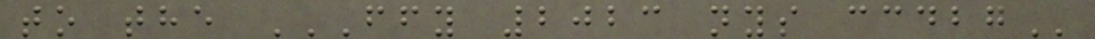to the FFY 2023 NYS CCDBG
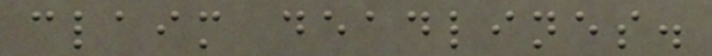claim deadlines.
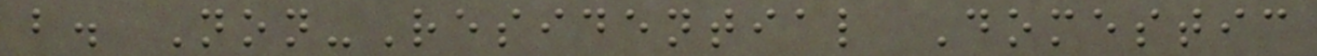b. Non-Residential Domestic
